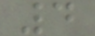4
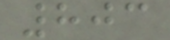803
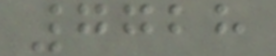7728
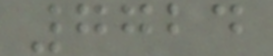7724
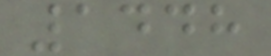1448
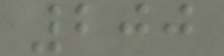200
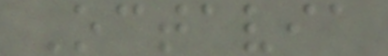Octavia
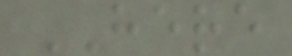HERE
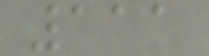111
